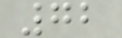72
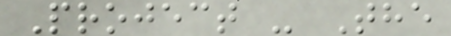Project - The
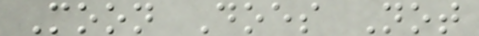Moon Does Not
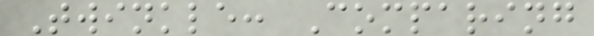Twinkle: Comparing
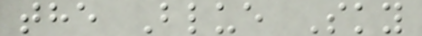the Blue Sky
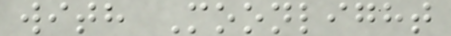with Moonlight
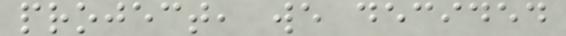project, we decided
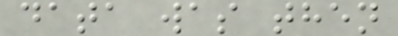data was then
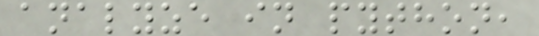analyze in python,
